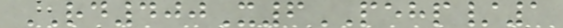RD400X6PEHP/1
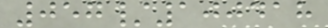057/100418
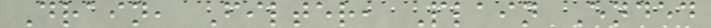Drain, Filter, Plain Ended
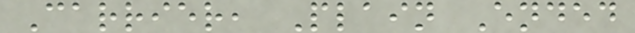Carrier, Plain Ended
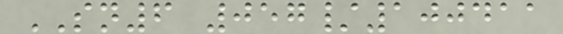SN6 057/100411
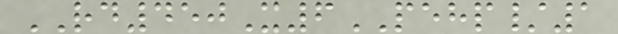RD450X6PEHP/1
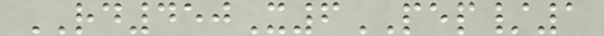RD450X6PEP/1
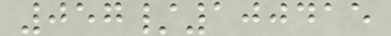057/100415
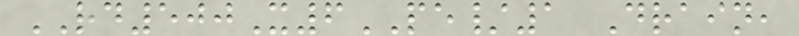RD500X6PE/1 Drain,
